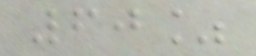60%
